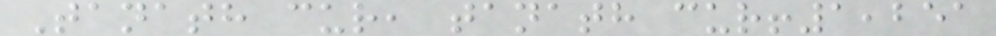Tanath cur, tanath cur!1,251
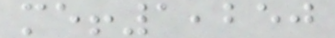me!1,250
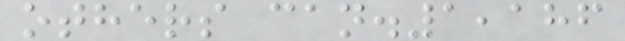others can.1,186
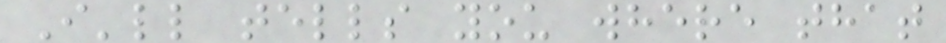I'll tells you where that
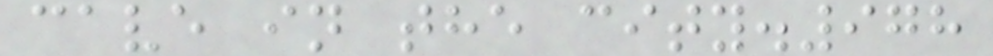cave in the city.978
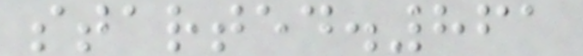started.861
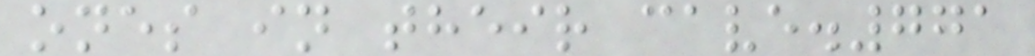ones in their cave.771
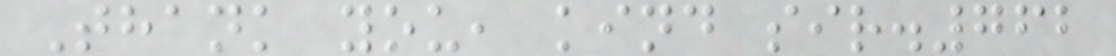Thank you, kind sir.762
